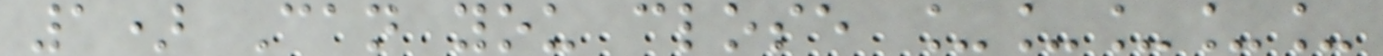1) Can you close _____
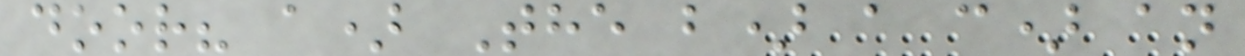door? a) The b) a c) an
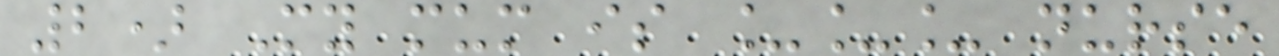2) My mum is ___ nurse
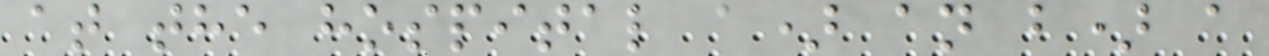at the hospital a) an b) a
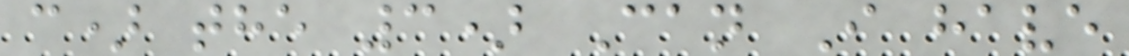c) the 3) Can I have
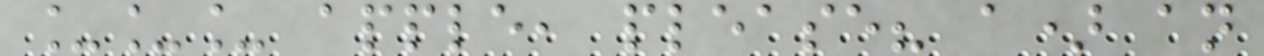___ apple, please? a) an
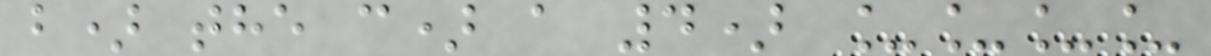b) the c) a 4) ____
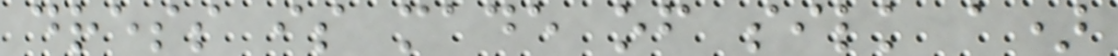dress is made of silk a)
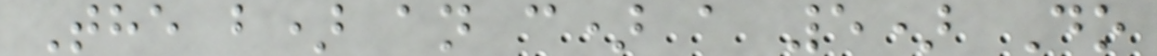The b) an c) a 5) Do
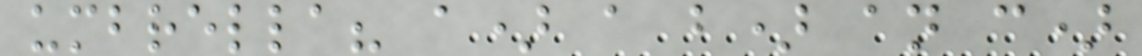umbrella? a) a b) an c)
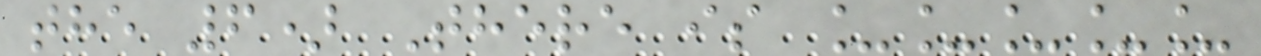the 6) There is _____
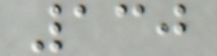130
